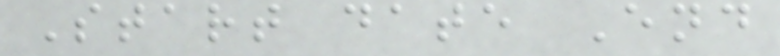Start date End
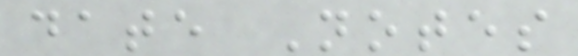date Notes
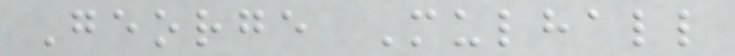George Mulhall
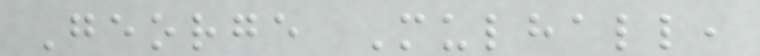George Mulhall,
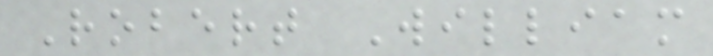Robert William
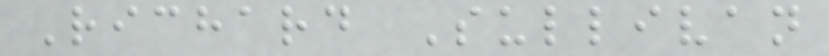Richard Sullivan
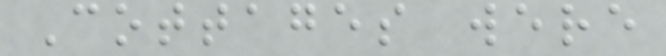Cottages were
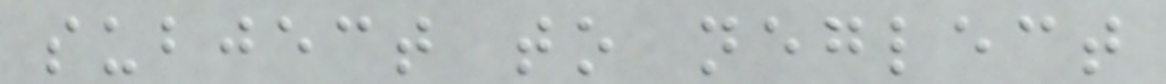subject to neglect
